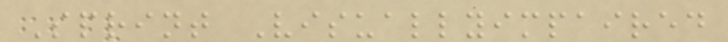Sprint Visuallyimpaired
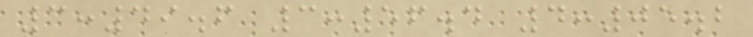3:49.6 3:56.4 4:05.2
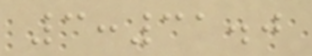3:31.0
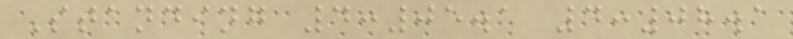Standing 4:05.1 4:08.1
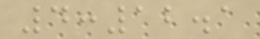4:12.1
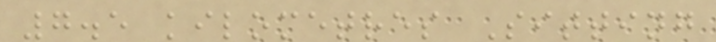7.5 kilometres Sitting
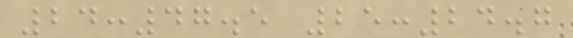24:47.5 25:24.7
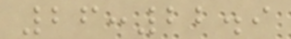26:22.9
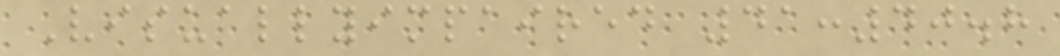Visuallyimpaired 41:40.8
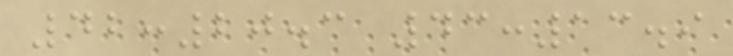42:20.3 43:13.9
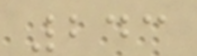243
